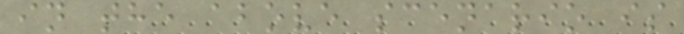in the above scenario is
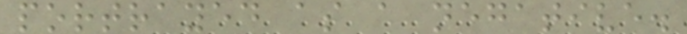portrayed as a negative.
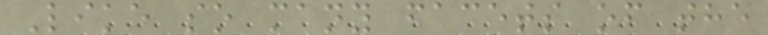Like so many facets of the
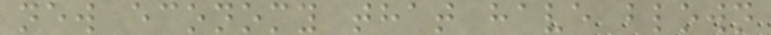new economy that have blown
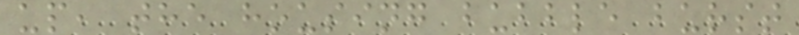up, the housing bubble burst
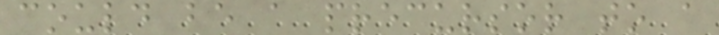could be a precursor to a
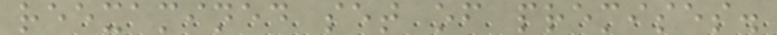reexamined set of premises.
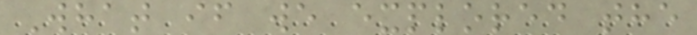What if we explored the
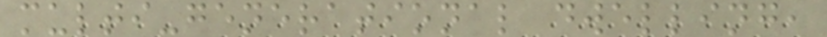multi-generational dwelling,
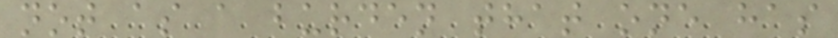not as a burden that one has
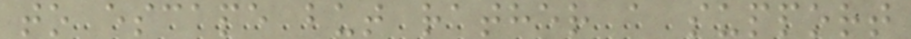to escape but rather a support
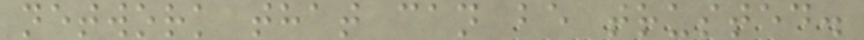network that can be trusted.
